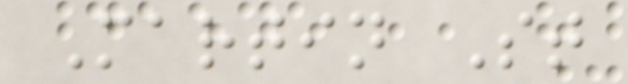Martin St
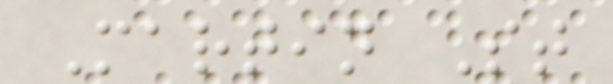Martin St
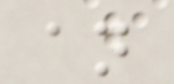an
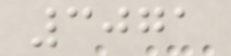3071
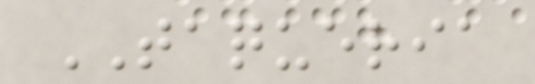TAQUERIA
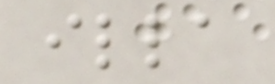illa
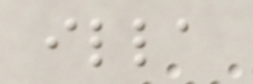illa
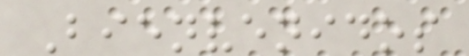Bienvenidos
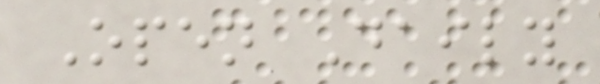Open Daily
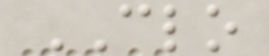CLO
